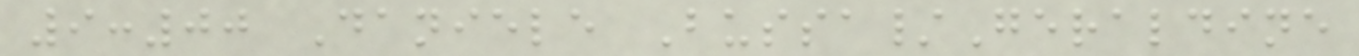9:00 Daniele Bussa/Geraldine
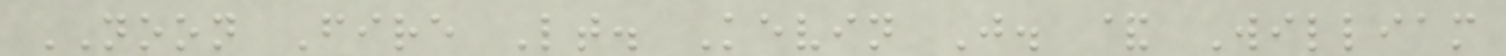NOON Fire Lt. Kevin J. & William
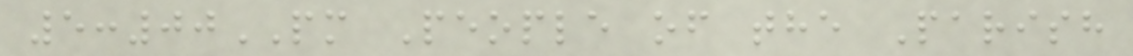5:00PM People of the Parish
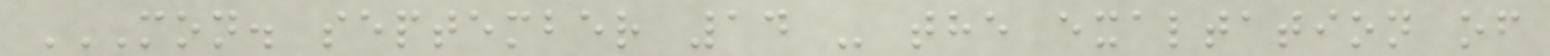MON. SEPTEMBER 14 - THE EXALTATION OF
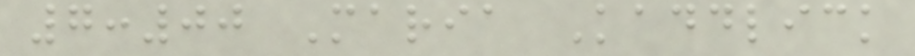7:00 Maria Kaddlick
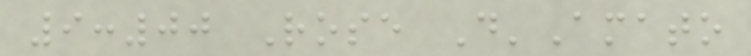9:00 Rose D'Amato
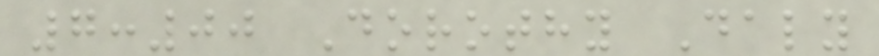7:00 Dorothy Daly
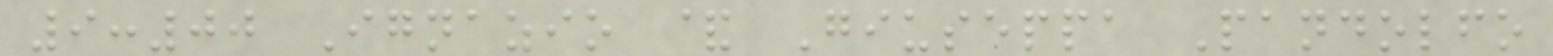9:00 Ignazio & Giuseppa Pandolfo
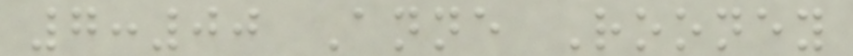7:00 Anne Rooney
